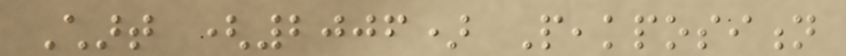Chart (2006) Peakposition
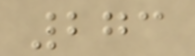273
